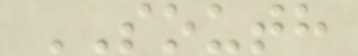SOUTH
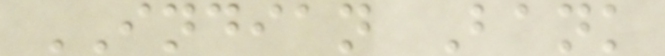INDIAN Bank
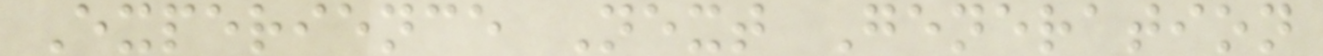Experience Next Generation
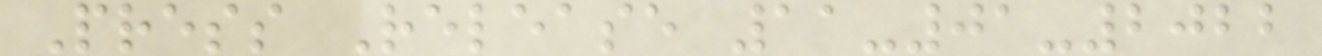Press Release 11-01-2022
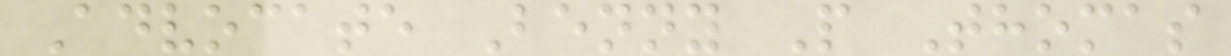Advocate Benny P Thomas
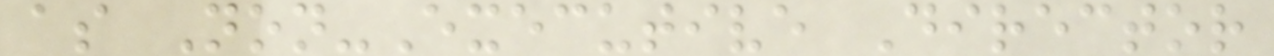as Non-Executive Director
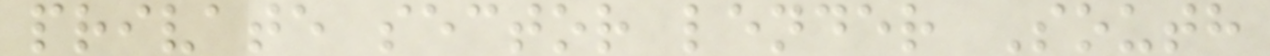private sector lender South
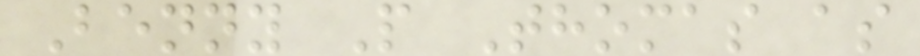Benny P Thomas as
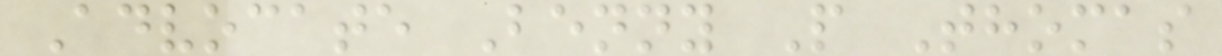Advocate Benny P Thomas
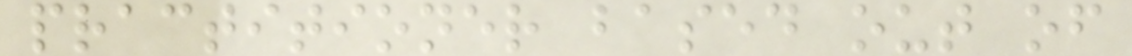practitioner based out of
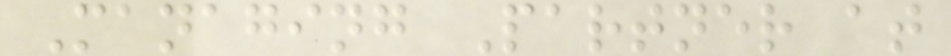Managing Partner at
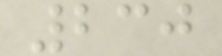230
